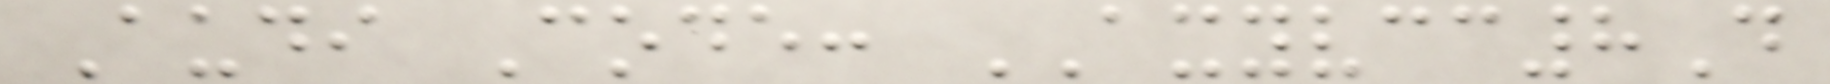Audi Code: AXYVCC8D
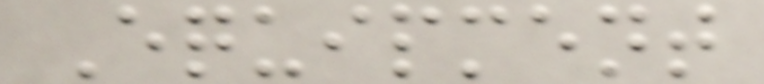Equipment
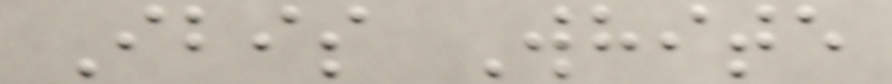Ibis White
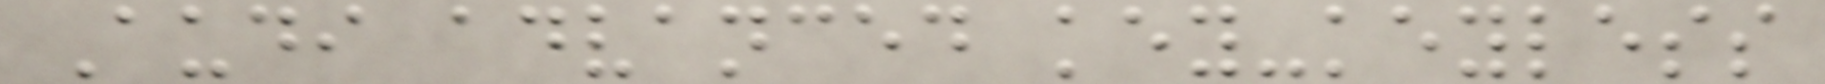Audi advanced key-keyless
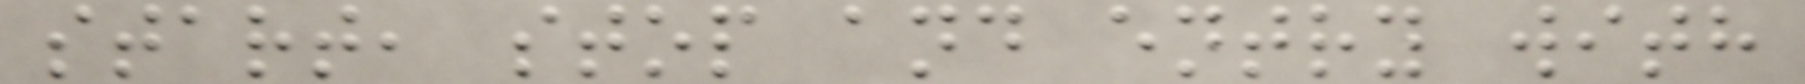start, stop and entry with
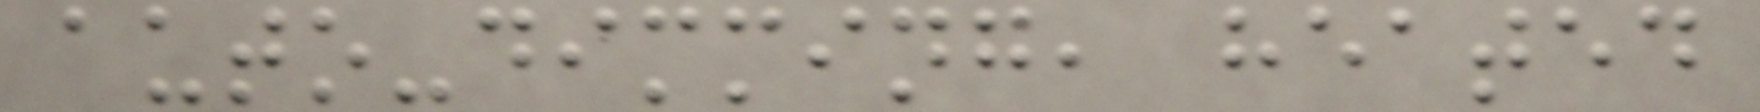auto-dimming, heated
